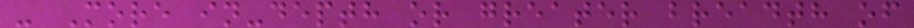- More in-depth or greater breadth of
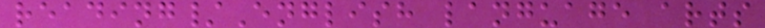reading/English language arts
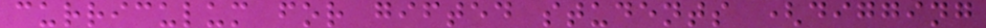curriculum for gifted students (digging
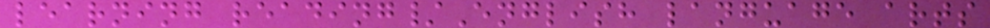learning reading/English language arts
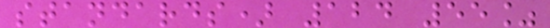standards) 124 55%
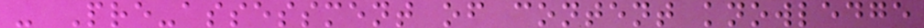- Pre-assessment of content knowledge
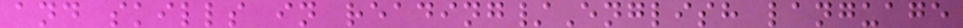and skills in reading/English language
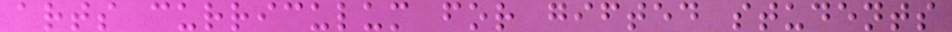arts curriculum for gifted students
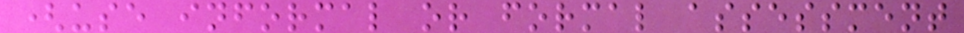(use informal or formal assessment
